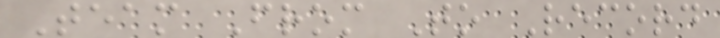Team From To Record
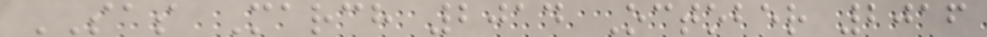SAS March 2014 October 2016
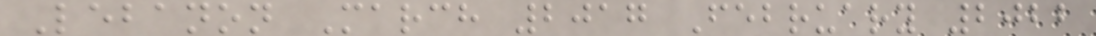Lebanon March 2017 February 2022
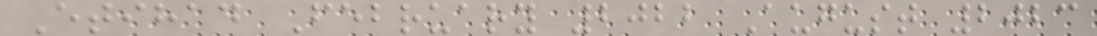Etihad February 2022 August 2023
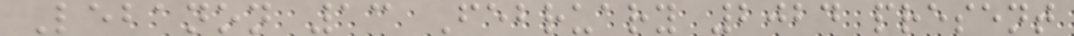Lebanon 13 February 2024 present
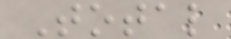Total
